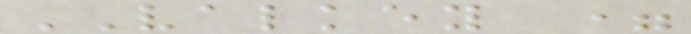VALKEY =
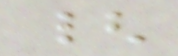{
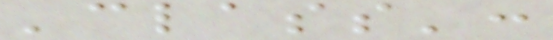'class':
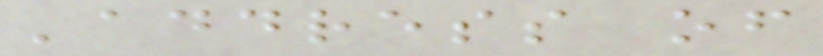'address of
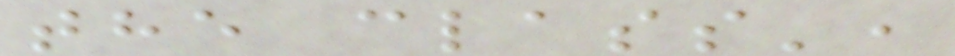the class',
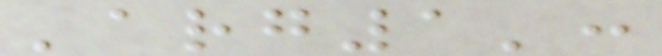'arg1':
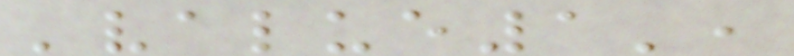'value1',
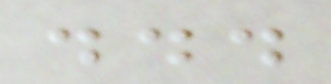...
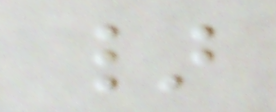}
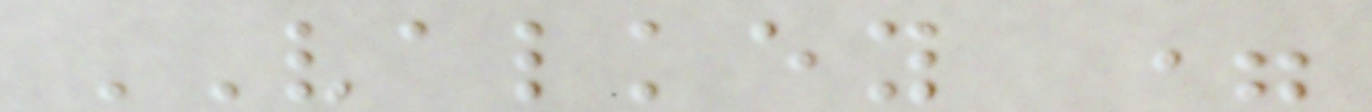VALKEY =
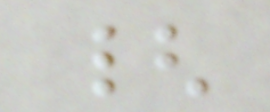{
